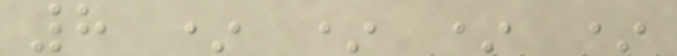8 * * * *
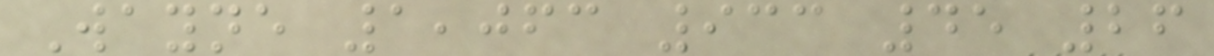Wayne 1,063 933 45 26
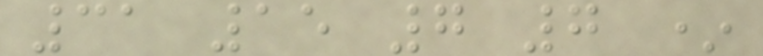31 15 7 7 *
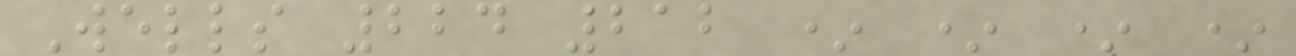Wells 224 212 * * * *
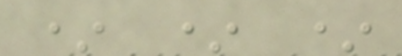* * *
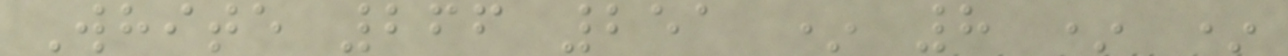White 266 251 * 8 * *
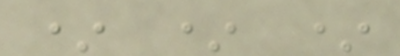* * *
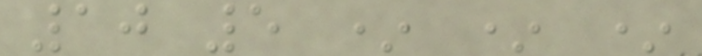10 5 * * *
